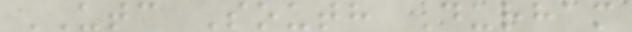UTC South Durham
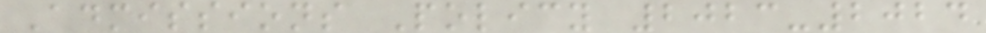Admissions Policy 2023-2024
